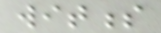witness
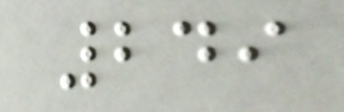249
